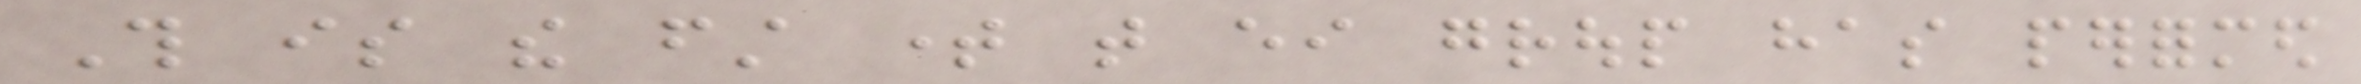This is the first time that either group has performed
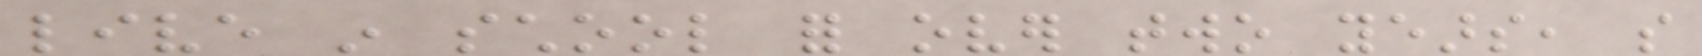live in school for over two years, so
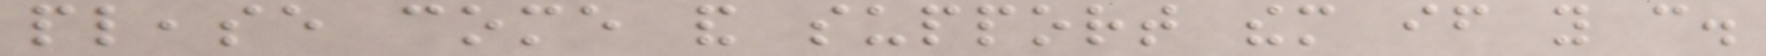please come and support them if you can.
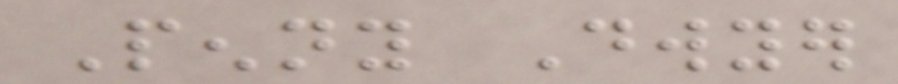Penny Dwyer
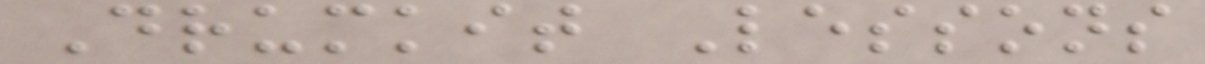Drumkit Lessons
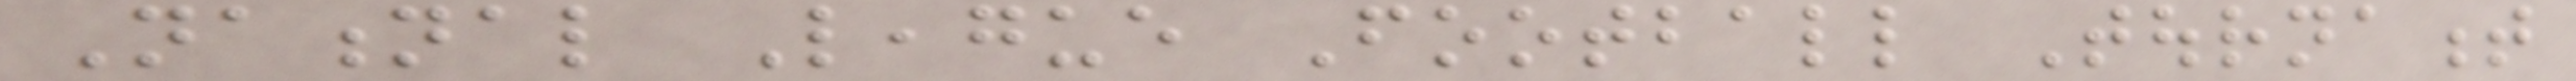National League Football Tournament
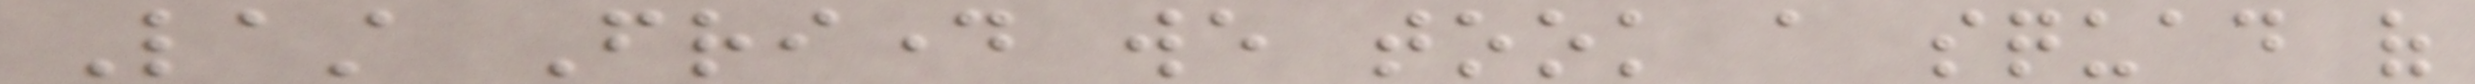Last Friday we took a squad of
